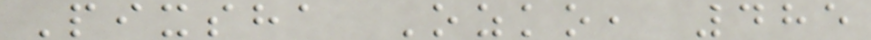Pixsha Ozko, 485
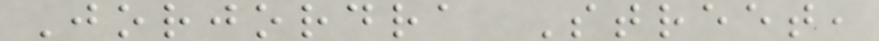Jorjordra Street,
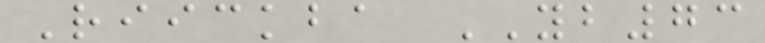Riickba YB73
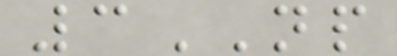3NP
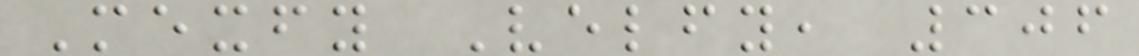Mexfy Velfy, 306
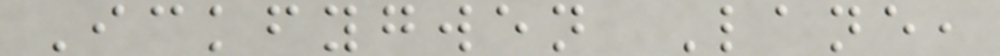Ickfygwen Lane,
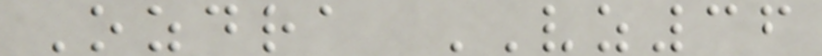Ozdra VZ36
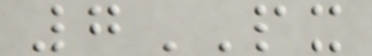7PX
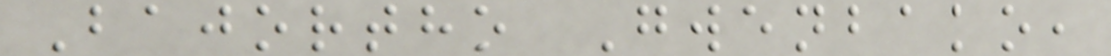Bajortho Gwenbako,
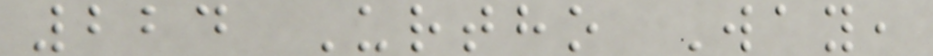224 Urtho Way,
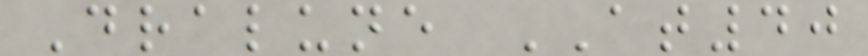Dralune AT40
